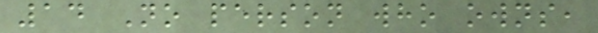14 No person who owns,
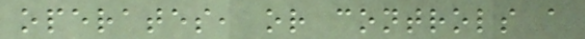operates, or controls a
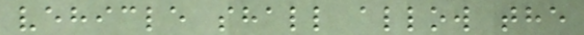vehicle shall allow the
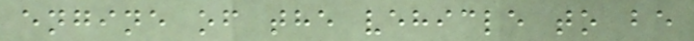engine of the vehicle to be
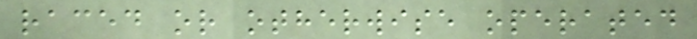raced or otherwise operated
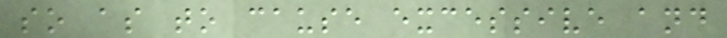so as to cause excessive and
